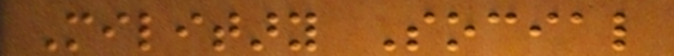Military Social
